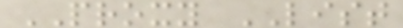PROXY LIST
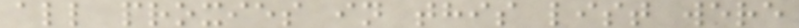all proxies in this list were
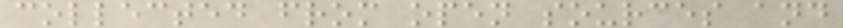collected from open sources and
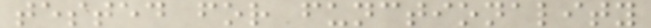tested for functionality
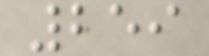259
